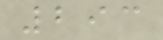293
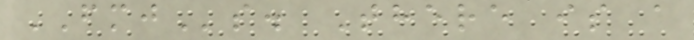FMJs. There is a
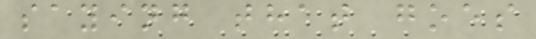saying that goes
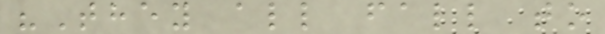"They all fall to
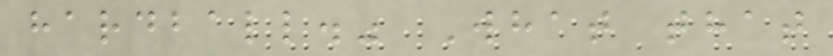hardball." What that
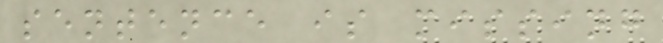sentence is missing
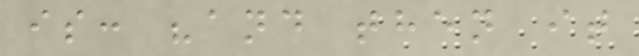is: "and then it
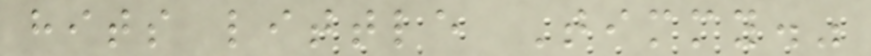hits little Timmy."
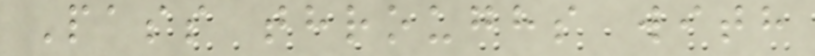Pass throughs with
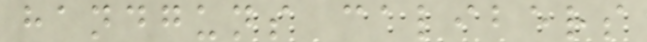handguns calibers
